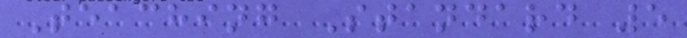Teaching Standard 5
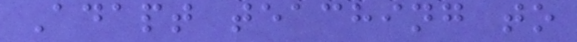Adapt teaching to
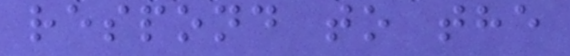respond to the
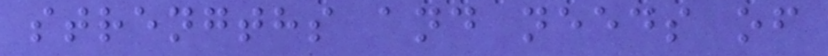strengths and needs of
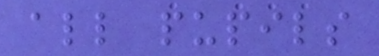all pupils
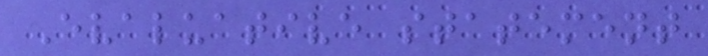Evaluative statement
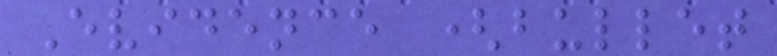Evidence (bullet
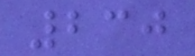230
